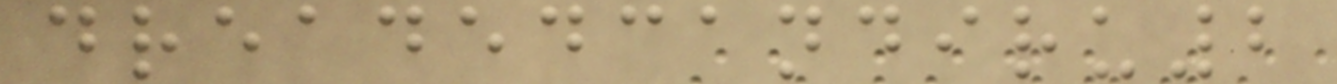dreadedcandiru2
